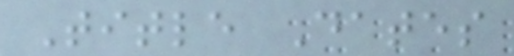Title Dates
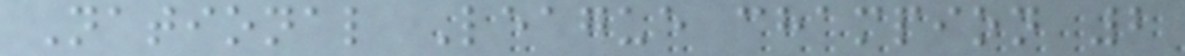National League champion 2
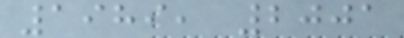1989, 2001
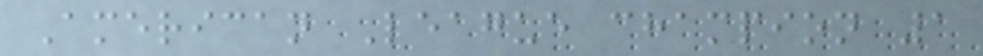American League champion 1
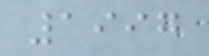1997
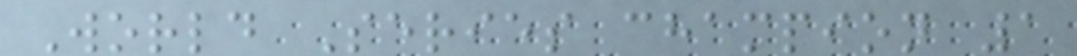World Series champion 1
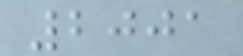2001
